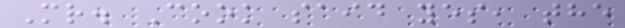Mr. Cook said yes, the
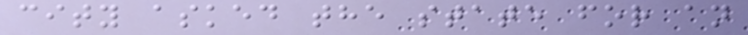city asked the state for an
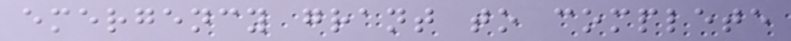emergency grant to complete
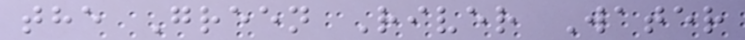the Green River Water
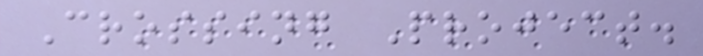Crossing Project.
